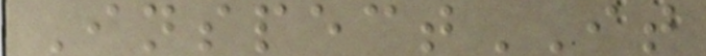InspectIT
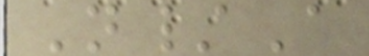N/A
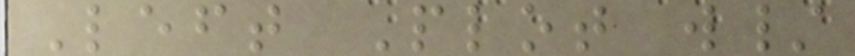Left Plot w/
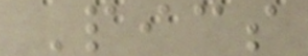Pics
